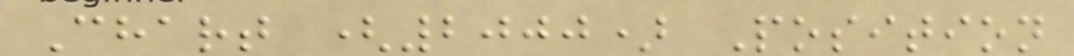Chart (2000) Position
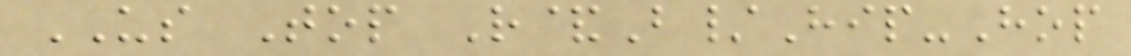US Top R&B/Hip-Hop
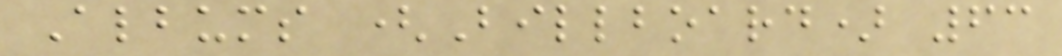Albums (Billboard) 63
